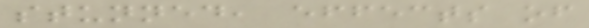stunned, effects of
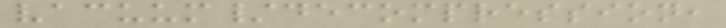vacuum/decompression,
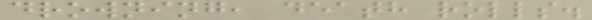drowning, death rolls.
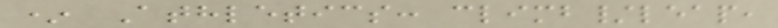* Athletics: climb/leap,
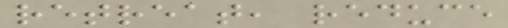retreat, reduce
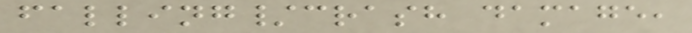falling/crash damage,
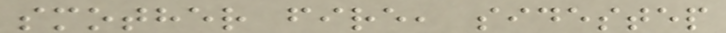smother fire, sidestep
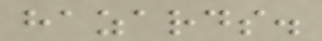hazards.
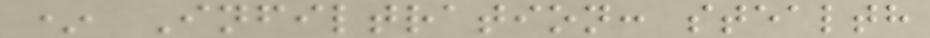* Infiltration: stealth
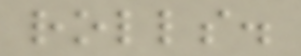rolls.
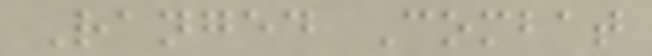Ranged Combat
